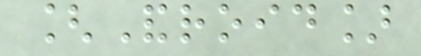[Android]
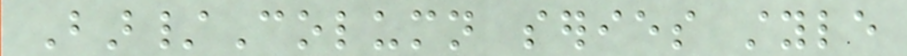Bar/Column series style
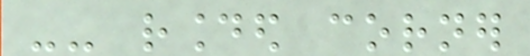-- rounded corner
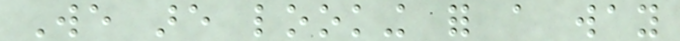We are looking for a way
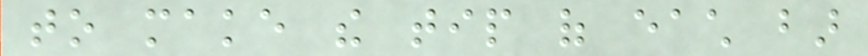to make the tip of each bar
